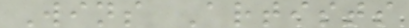Wins Artists
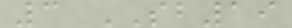3 SB19
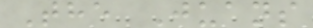The Juans
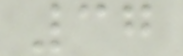37
